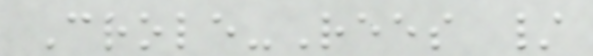Crole-Rees /
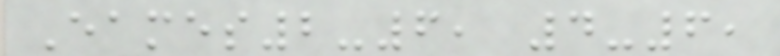Eames2-6, 4-6,
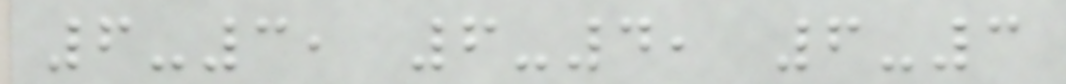6-3, 6-4, 6-3
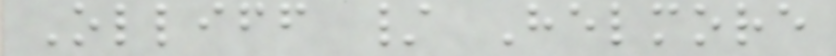Olliff / Helmore
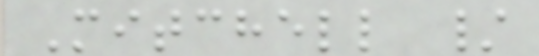Mitchell /
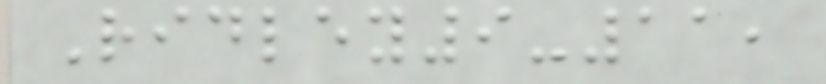Ridley9-11,
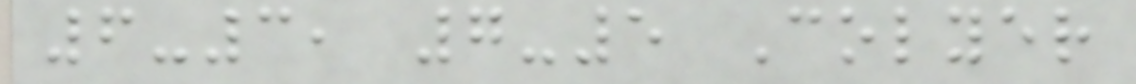6-3, 7-5 Colyer
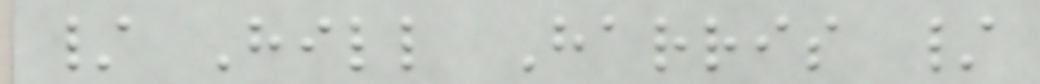/ Hill Harris /
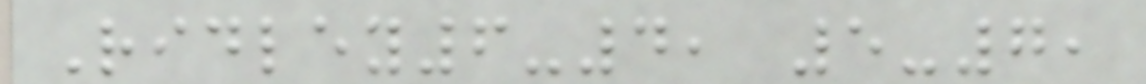Ridley6-4, 5-7,
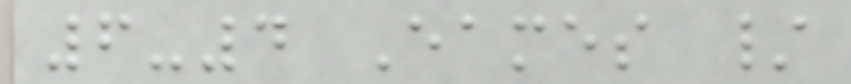6-4 Eames /
